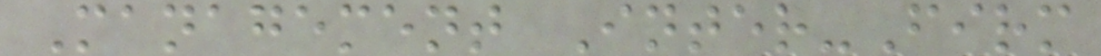Management Inter-Firm
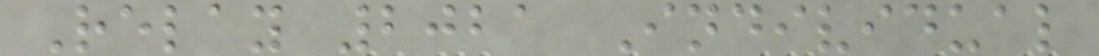Relay 2021 Individual
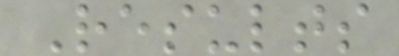Results
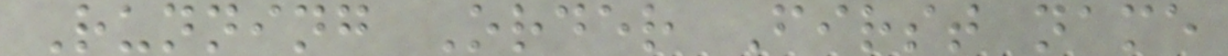Running Order First name
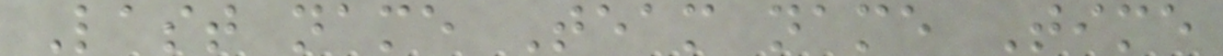Last name Team name Time
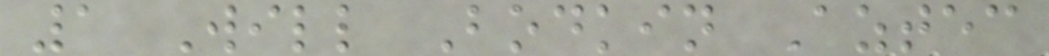1 Will Bodkin Aztec
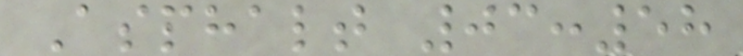Asphalt 03:58
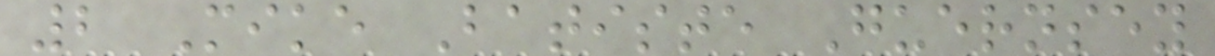2 Mike Batiste Guernsey
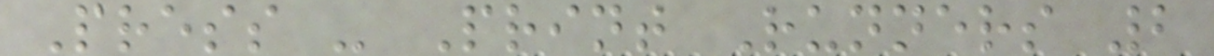Press - Print Runners 2
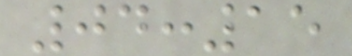04:15
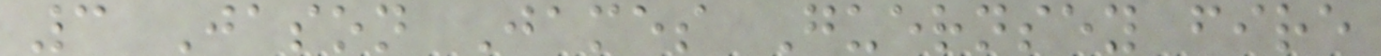3 Jason James Guernsey fire
